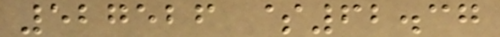527526 $62.37
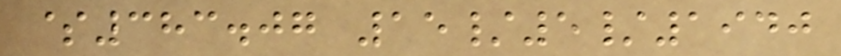$383.07 15/5/1940
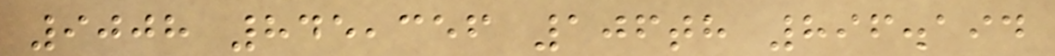9008 845,356 106th 896.194
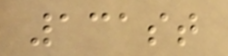131st
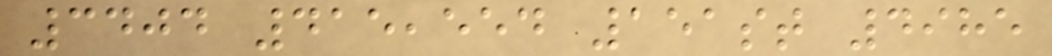3404 415,554 151st 4985
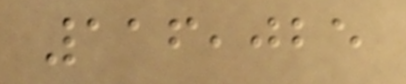116,025
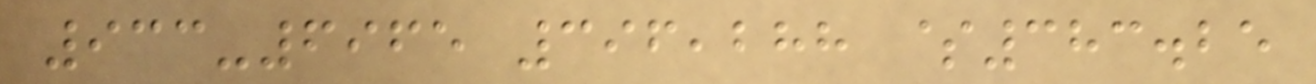933-6965 396,288 $383.25
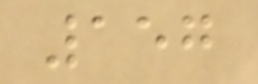157
